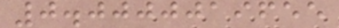0.0000019655
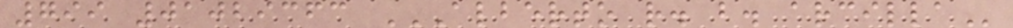799 01029363 ALBERTO R. B. ARCILLA
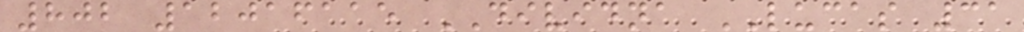802 12016115 DIVIDNA LUCAS 31
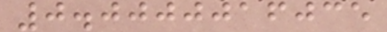0.0000016035
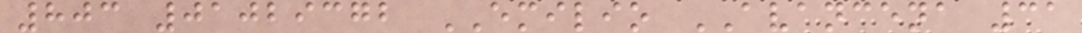803 01029372 EMILIO AVANCENA 31
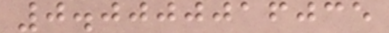0.0000016035
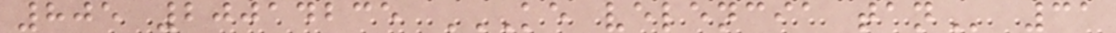805 20014235 KE VELENCIA TAN 31
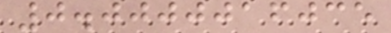0.0000016035
